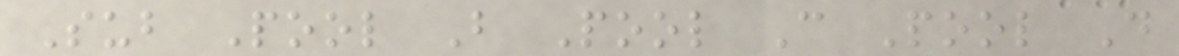Sub Pool B Pool C Pool D
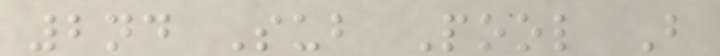2nd Sub Pool B
